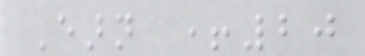Earn +20
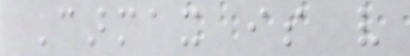Carmax is very
